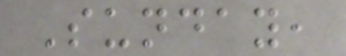Sunday,
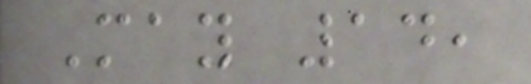May 14,
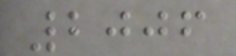2006
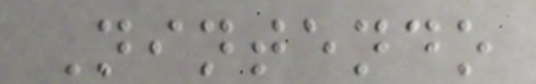Nintendo
